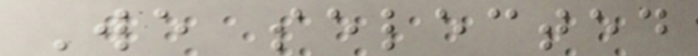We selected
